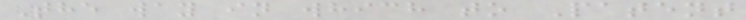The way in which to Patent
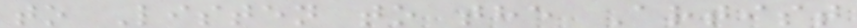to Listen to the Artist
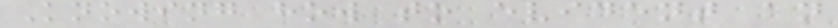Knowing how to evident an
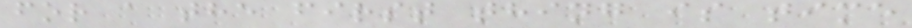for a the first thing is time
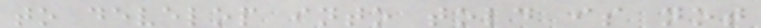to develop into told is not
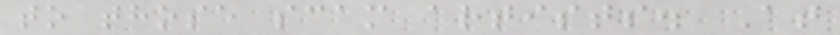to those scam artists. At
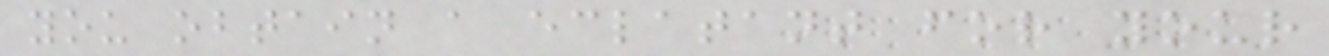you obtain a eclatant for your
